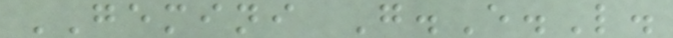GEMINI G.E.L.
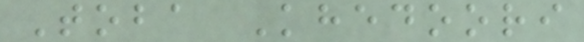Toba Khedoori
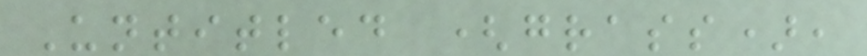Untitled (grass),
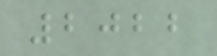2022
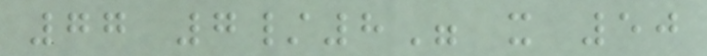77 7/8" x 50
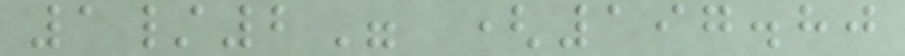1/2" (197.80
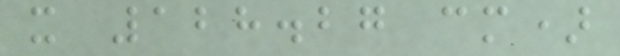x 128.27 cm)
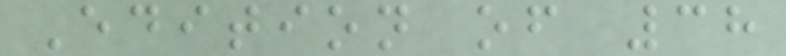Edition of 38
